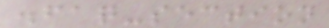.faq-section
